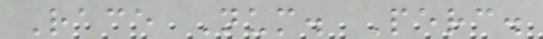Race Num. Perc.
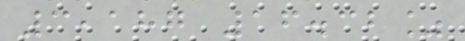3,187 16.32%
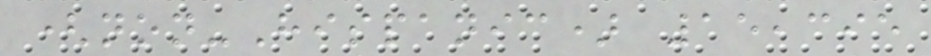(non-Hispanic) 15,395
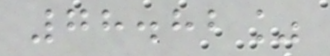78.82%
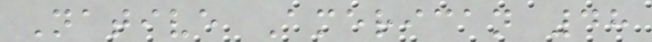Native American 48
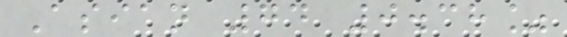Asian 74 0.38%
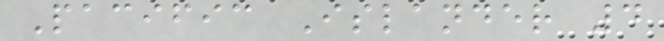Pacific Islander 4
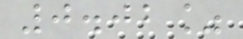0.02%
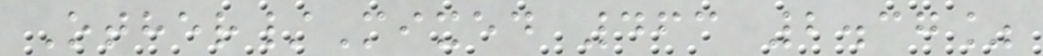Other/Mixed 463 2.37%
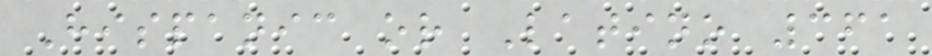Hispanic or Latino 361
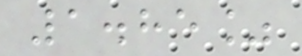1.85%
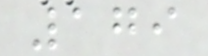179
